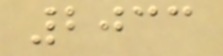2033
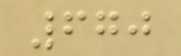670
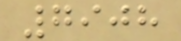7908
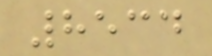8534
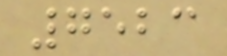7523
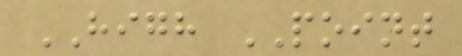HIGH POINT
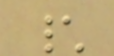\
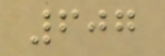607
